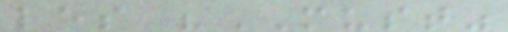les "MUST"
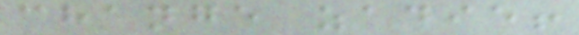change zadie!
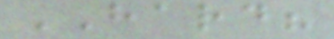HARD?
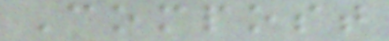Compost
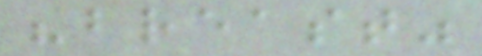"breast"
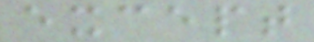except
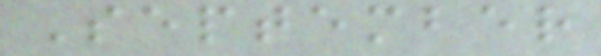September
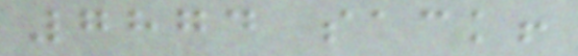7874 sack!
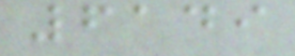6149
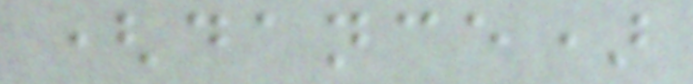(dance)
